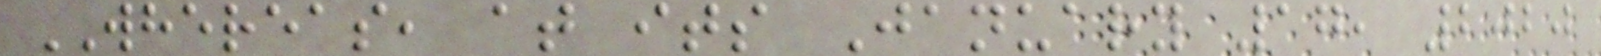WHEREAS, at its January 17, 2020
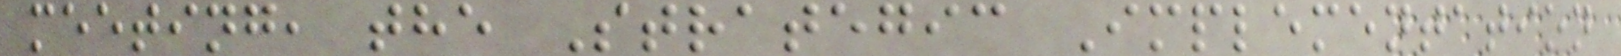meeting, the Strategic Implementation
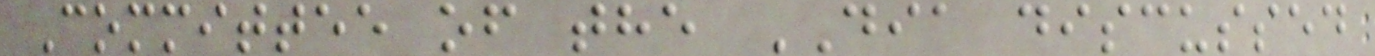Committee of the DIA discussed
